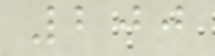200
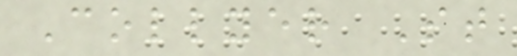Collyer St
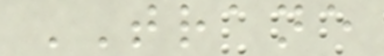TRANE
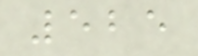525
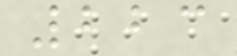223
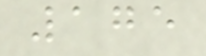175
